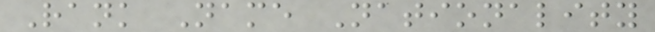Rank Name Nationality
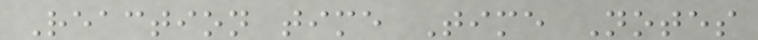Reaction time Time Notes
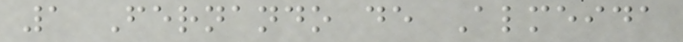1 Fernando de Almeida
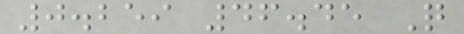0.259 46.45 Q
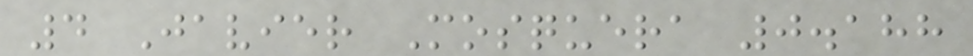4 Javier Mosquera 0.188
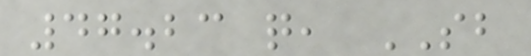47.23 q, SB
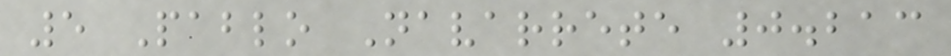5 Pablo Navarrete 0.213
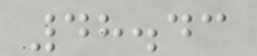48.43
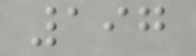197
